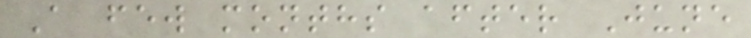A few months after June
